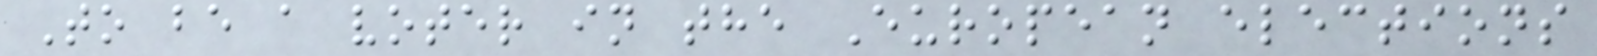To be a voter in the European elections
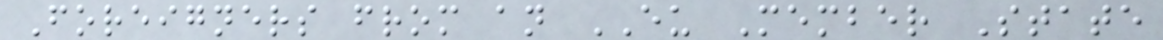Foreigners from an EU Member State
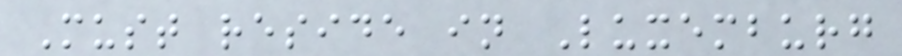Must reside in Luxemburg
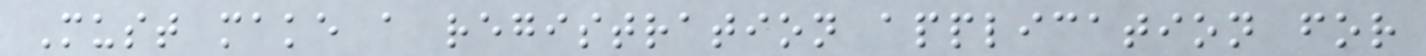Must make a registration application for
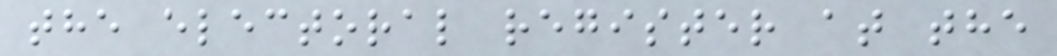the electoral register at the
